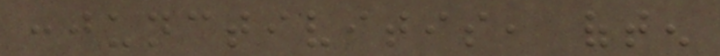conjunctivitis, often
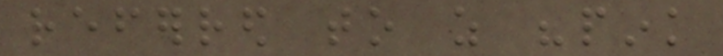referred to as "pink
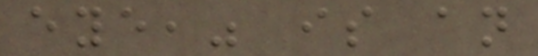eye," is an
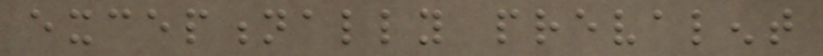exceptionally prevalent
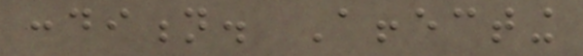condition. Affecting
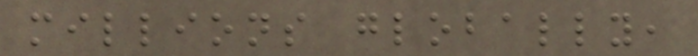millions globally,
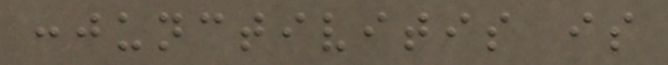conjunctivitis is
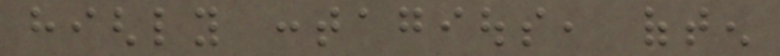highly contagious, often
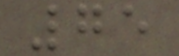75
